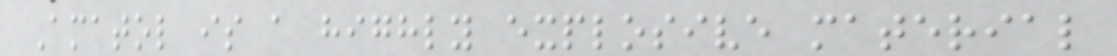Amatol is a highly explosive material
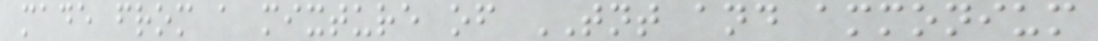made from a mixture of TNT and ammonium
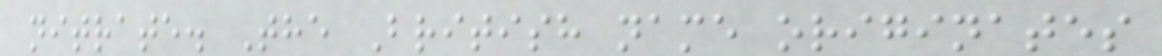nitrate. The British name originates
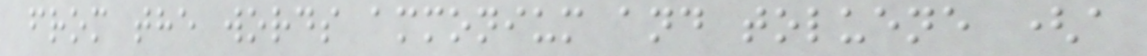from the words ammonium and toluene (a
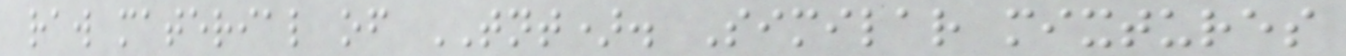raw material of TNT). Similar mixtures
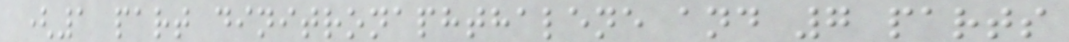(1 part dinitronaphthalene and 7 parts
